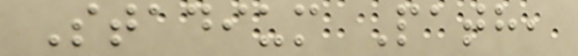Stadium Path,
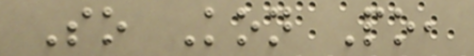So Kon Po,
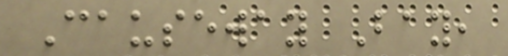Causeway Bay,
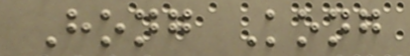Hong Kong
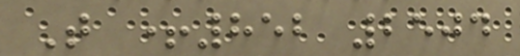T +852 2504
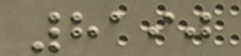8190
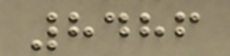8486
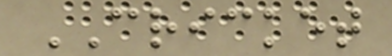CRICKET
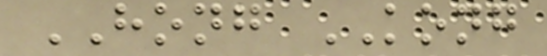HONG KONG
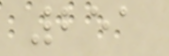251
